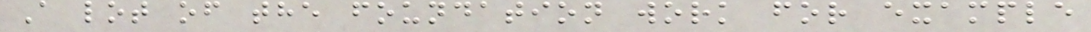A lot of the foundation work for example
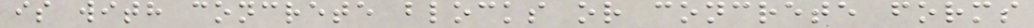is with concrete blocks or concrete forms
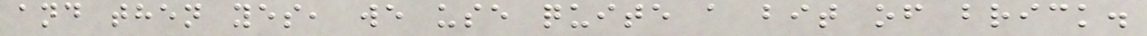and then yes, we use quite a bit of brick.
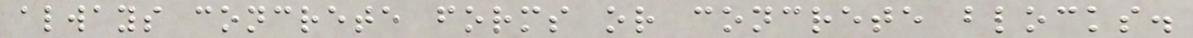always concrete forms or concrete blocks.
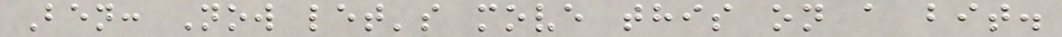Ben: Now let's move this on a bit.
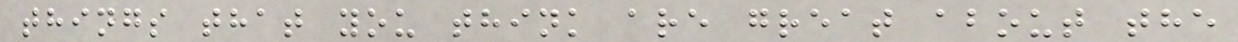things that you think are great about the
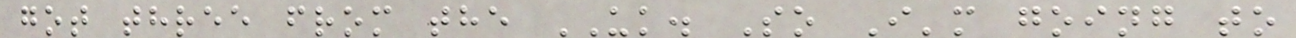got three from the UK. So I'm going to
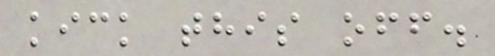kick this off.
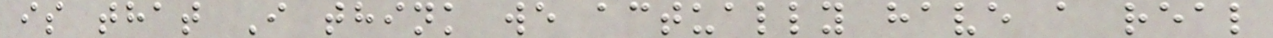is that I think we actually have a real
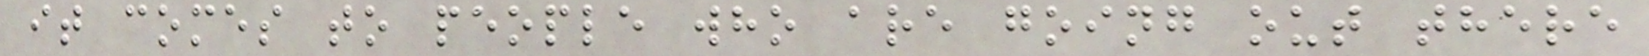it comes to people who are going out there
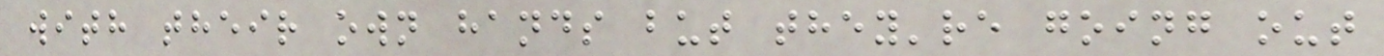with their own hands but they're going out
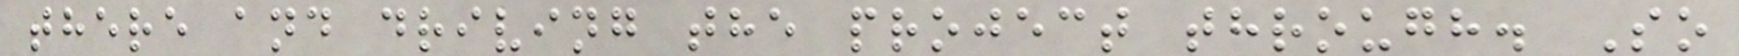there and driving the project through. So
